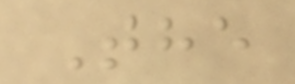The
